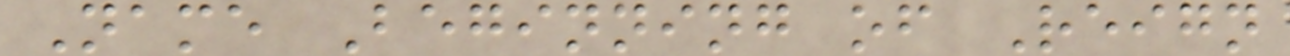Name Beginning of Reign
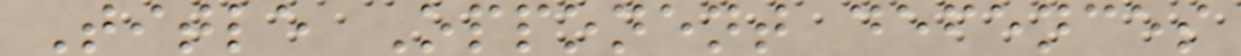Title Opponent defences
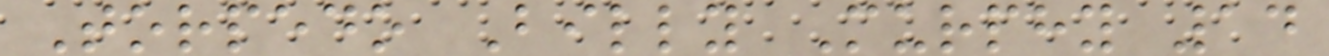Torpedo Billy Murphy 14
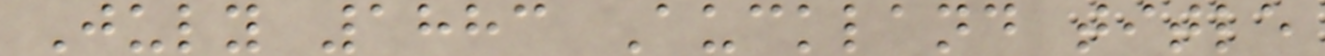July 1883 Auckland title
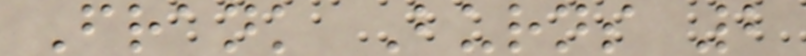Frank Burns 2
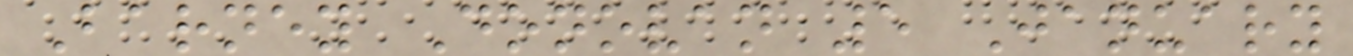Barney Donovan 5 January
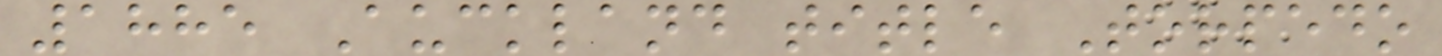1885 Auckland title Torpedo
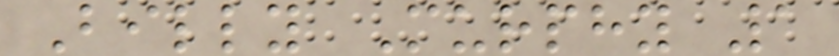Billy Murphy 1
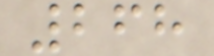268
